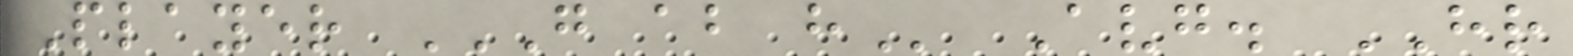Player G AB H Avg. HR
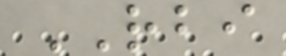RBI
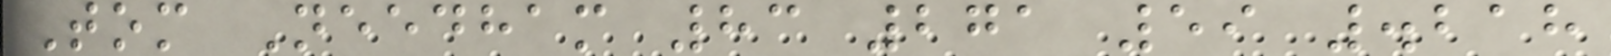Tom Needham 83 271 59 .218
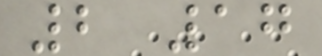2 17
